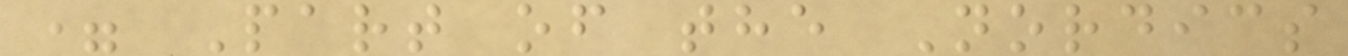= Part of the Nordics
